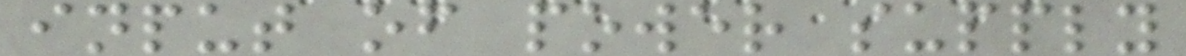input of power supply
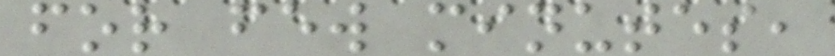for few minutes,
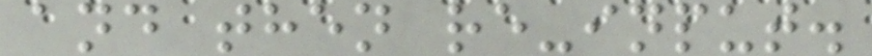and then re-input.
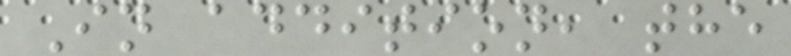In addition, the
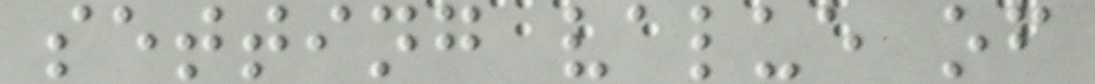setting value of
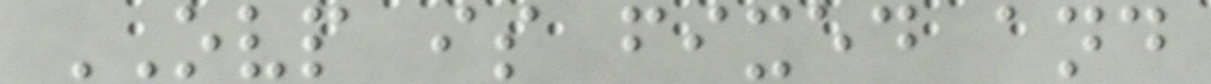OVP is fixed and
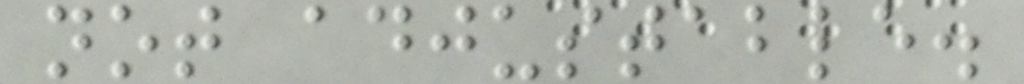not adjustable.
